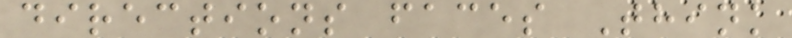directions faces Think
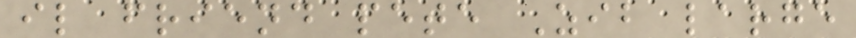il friend pete Zib large
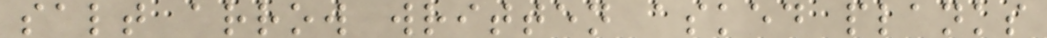salt arrow written asked planks
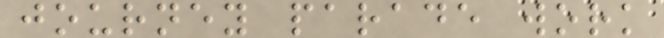journey parade work
